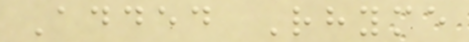Added Rhyme
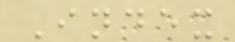Index
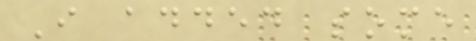I added some
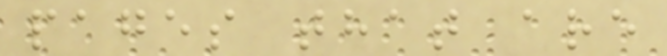pages that are
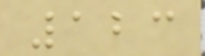123
